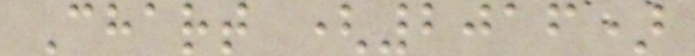Chart (2016)
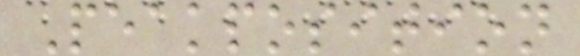Peakposition
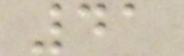41
